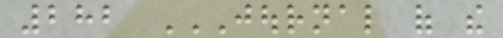282 JOURNAL OF THE
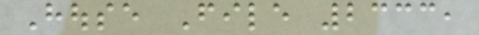House File 2333,
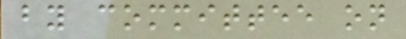by committee on
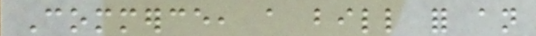Commerce, a bill for an
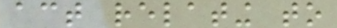act relating to
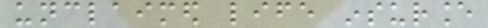unclaimed life insurance
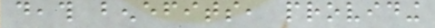death benefits, providing
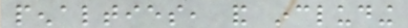penalties, and including
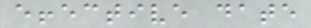effective date
